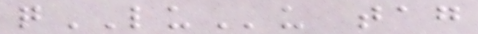qLUu tag
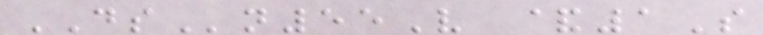DSn55V &1S
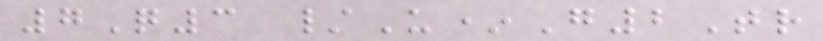7Q3 /U*G2Tr
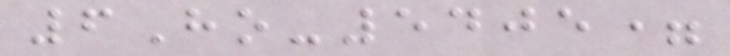6Ho-5405=
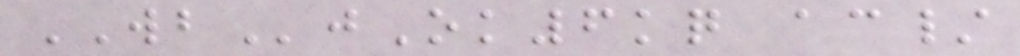WBjOk6kq ac/
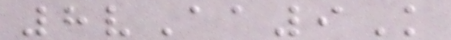8vAa9K
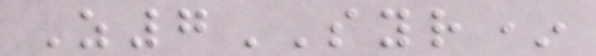Z7SYR*
